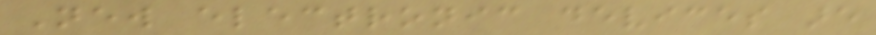New electronic devices are
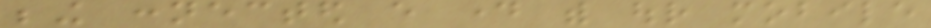being connected every day with our mobile
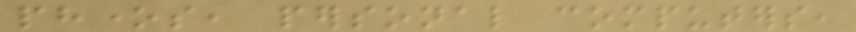phones, personal computers,
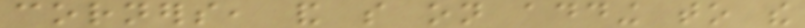corners, and so on adding to the
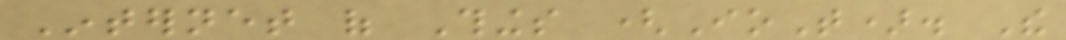Internet of Things (IoT). The
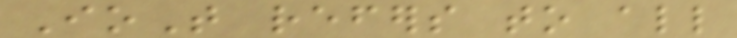IoT refers to all
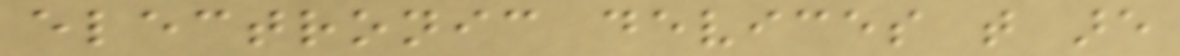electronic devices that are
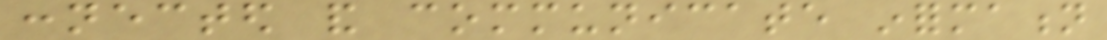connected and communicate information
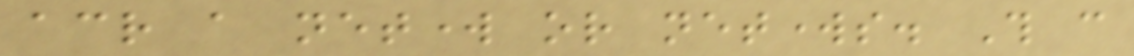across a network or networks. This can
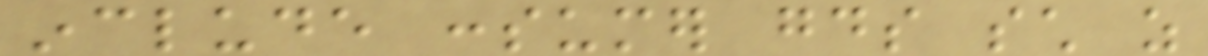include consumer goods such as
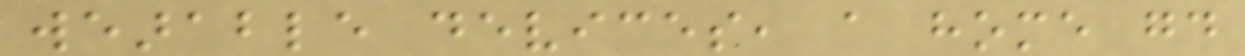wearable devices, a home good
